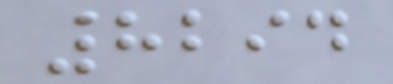8294
